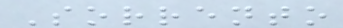Sorrento
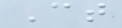Ct
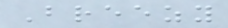Breezy
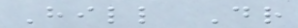Hill Dr
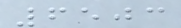6503
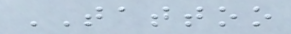TATTOO
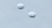e
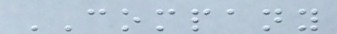COMPANY
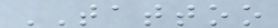TATTOO
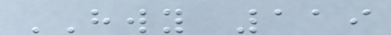HWY 119
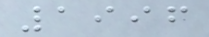1996
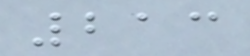213
